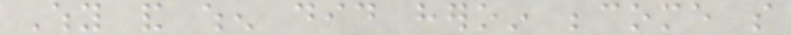Why and when did heroin become so
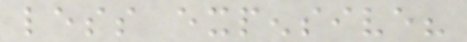less expensive?
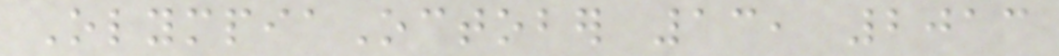OlympiaOctober 13, 2013
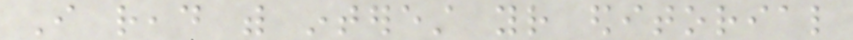I read with interest your editorial
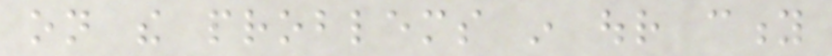on the problems in our city
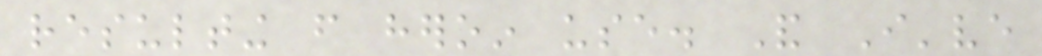resulting from heroin use. And I've
